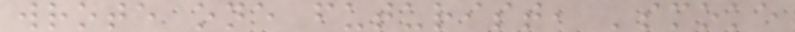wrote one futurist, 'smoke
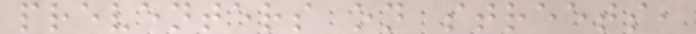preventers on streets,
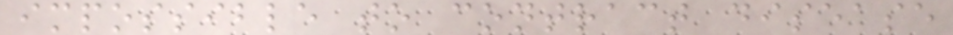impossible to contract disease
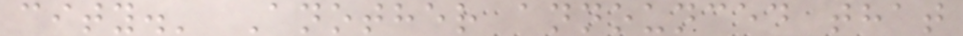city.' Another announced that
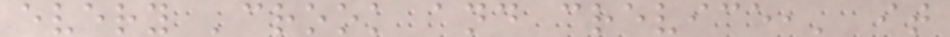every 'crook and crevice,' it
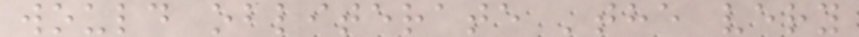would obliterate 'the very
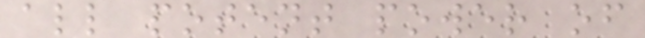all potent power of
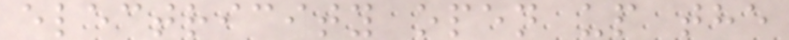electricity open up the
